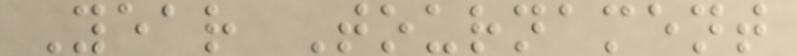Year Tournament
